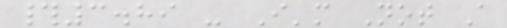#3.89 - I'm Not A
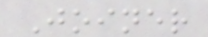Joiner
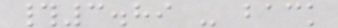#3.89 - back
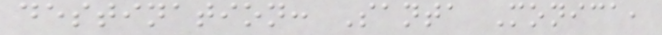destination: Santa Monica,
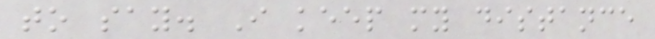to say. I keep my distance
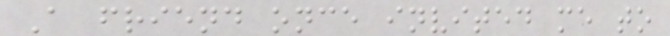A friend once invited me to
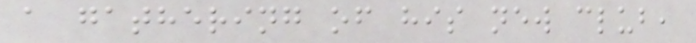a gathering of his new club,
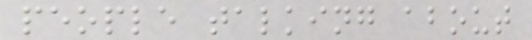people talking about
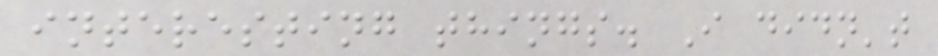interesting things. I didn't
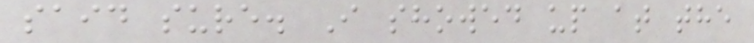said sure. I showed up at the
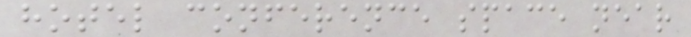hotel conference space near
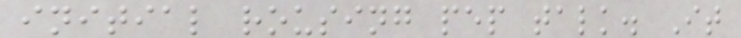initial rousing pep talk. It
